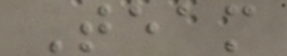Team
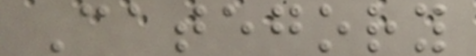Category
